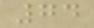74
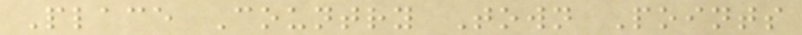Place Country Town Points
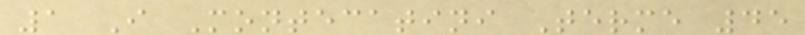1 I Montecatini Terme 45
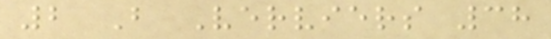2 B Verviers 38
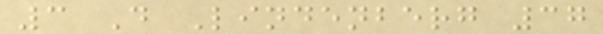3 D Lindenberg 37
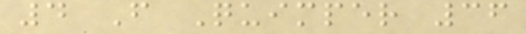4 F Quimper 36
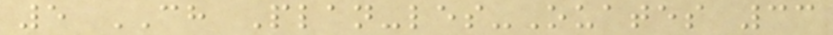5 CH Plan-les-Ouates 33
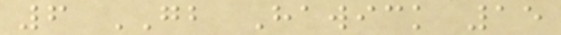6 GB Hawick 15
